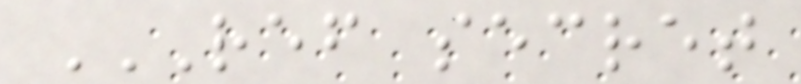REF SECRET
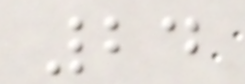24
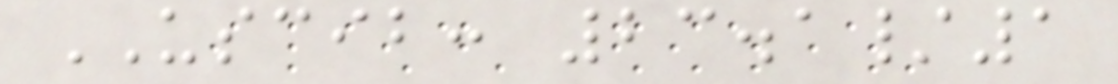USCIB: 23.1/1
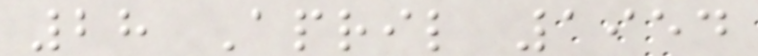28 April 1954
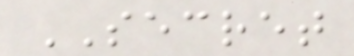SECRET
